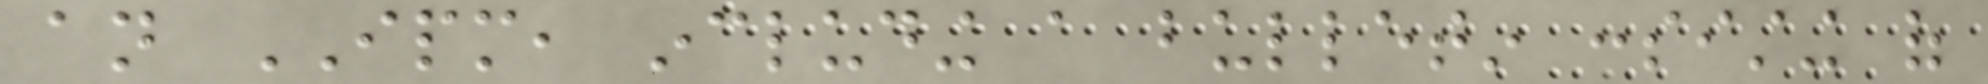an IPM, including a bulletin consisting of
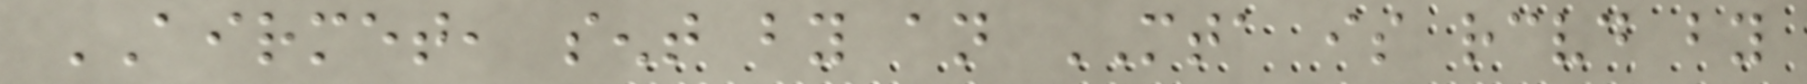AIRMET, sent by an MTA is received by
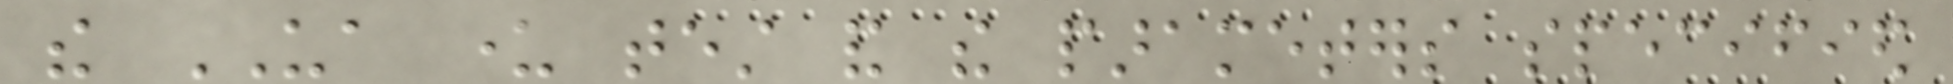the UA under test and the parameters specified
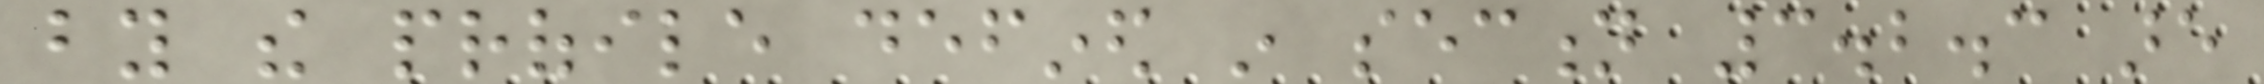by the profile defined in section 3.2.3 are
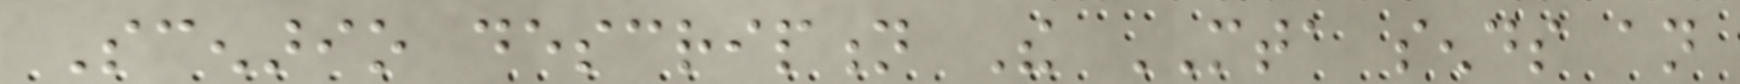Scenario description The MTA sends an
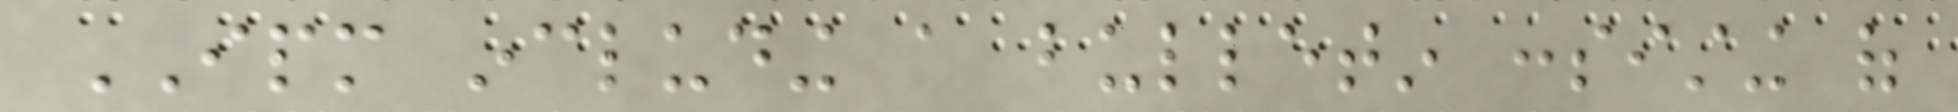IPM including a bulletin consisting of
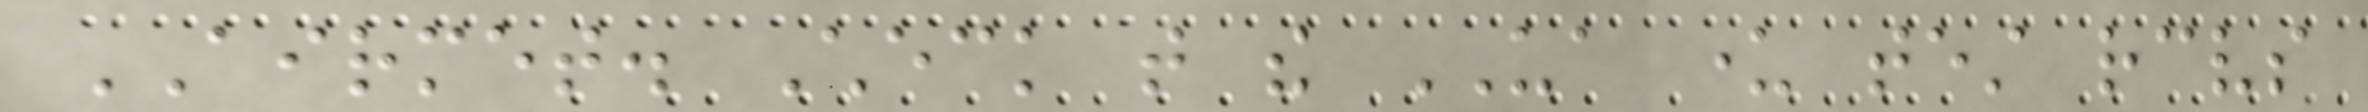AIRMET. Check that the UA under test receives
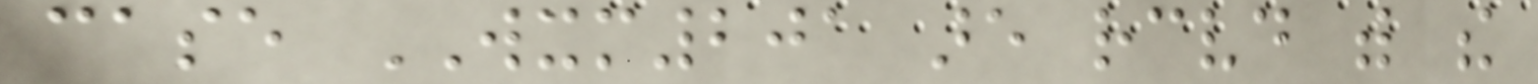case WXM201 are received with the
